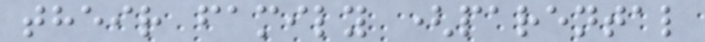their family (parental
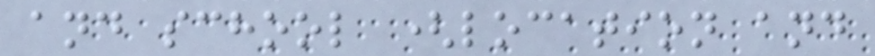and school (location and
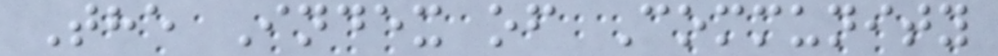The Index of Community
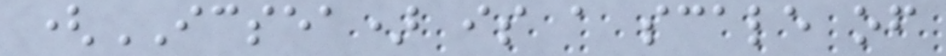(ICSEA) is a scale of
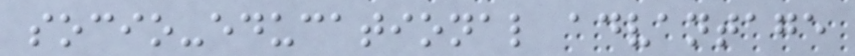socio-educational advantage
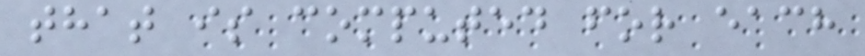that is computed for each
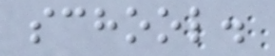school.
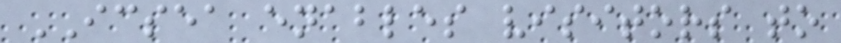ICSEA enables visitors to
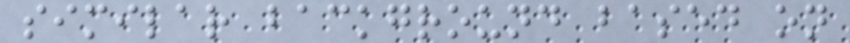similar background based on
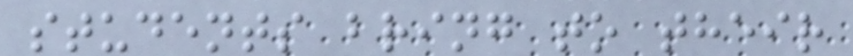students bring to their
